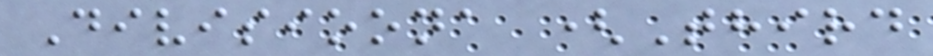Divisioona (Third
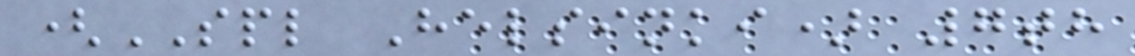(SPL Helsinki) 7th
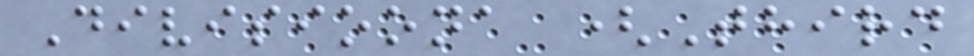Divisioona (Third
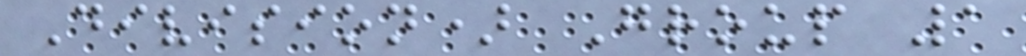Division) Group 1
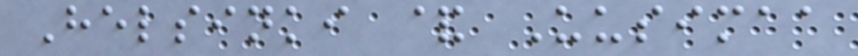Helsinki & Uusimaa
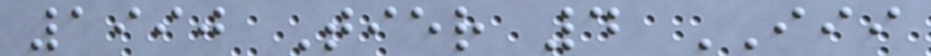1990 Tier 4 III
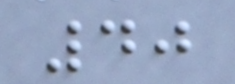40
